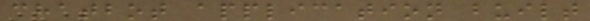chatbot application built
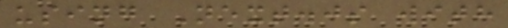using Next.js with
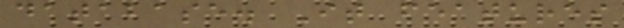database. It features
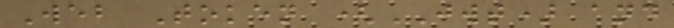Web Token (JWT) and
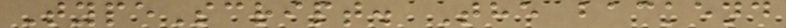TypeScript. The backend
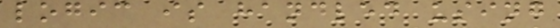logic is handled using
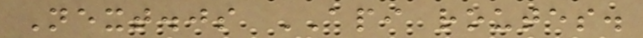Next.js API routes.
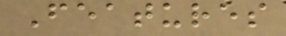Features
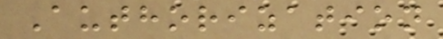Authorization
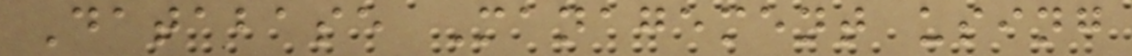Database Management using
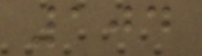104
